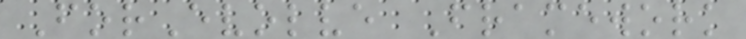ForEvolve Framework
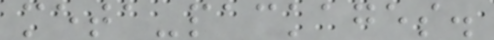meta-packages.
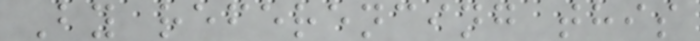By referencing this
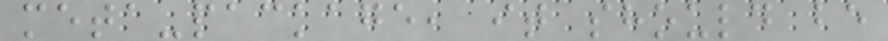meta-package, it should be
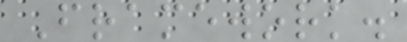Framework.
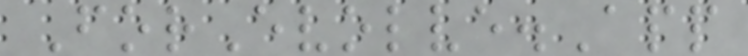ForEvolve.App
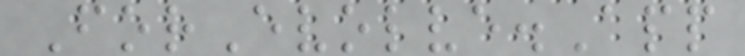ForEvolve.App
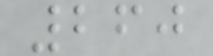260
